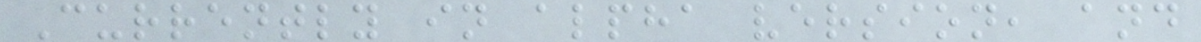Currently in alpha version, and
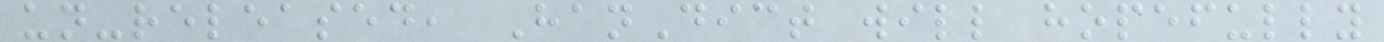un-released, HanDict will hopefully
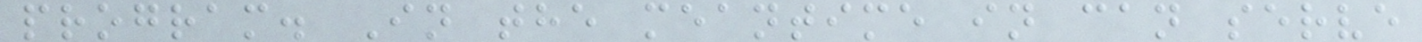program. In the meantime in can serve
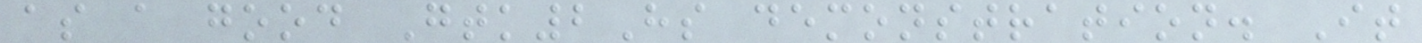as a good Gtk2Hs demonstration. It
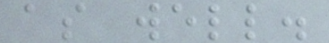as well.
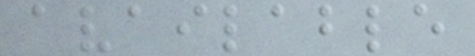available
